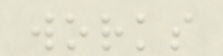works
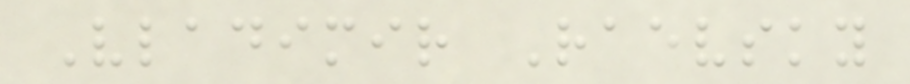Vladimir Raevsky
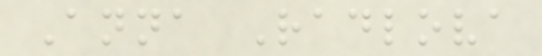Anna Radlova
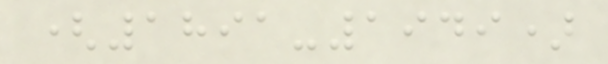(1891-1949)
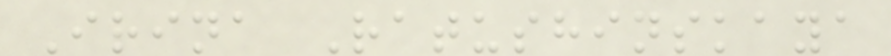Irina Ratushinskaya
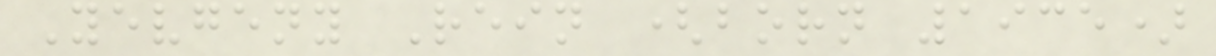Yevgeny Rein (born 1935)
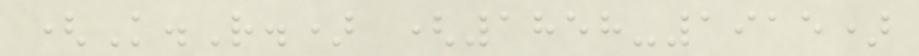(K.R.) (1858-1915)
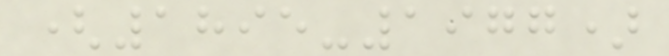(1895-1977)
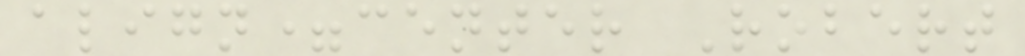align=center Robert
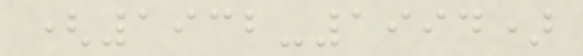(1932-1994)
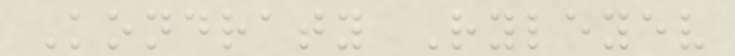Kondraty Ryleyev
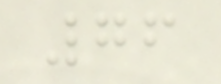76
